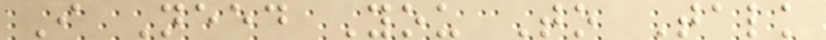I Need You To Talk
